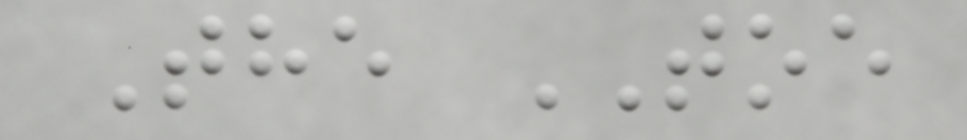The TOE
